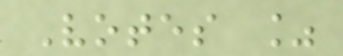Votes %
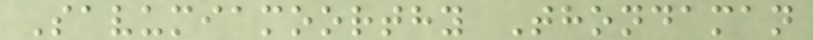Savumiamoorthy Thondaman
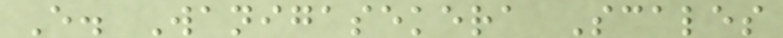E. Wanigasekera Scales
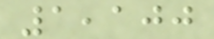1,100
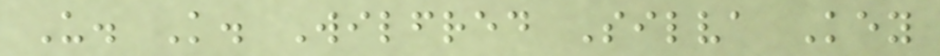U. K. Wilfred Silva Key
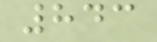843
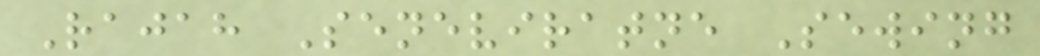Rajah Seneviratne Sewing
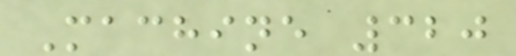Machine 320
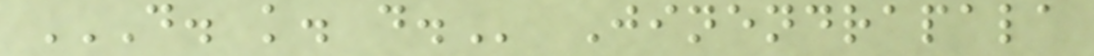D. K. D. Jinendrapala
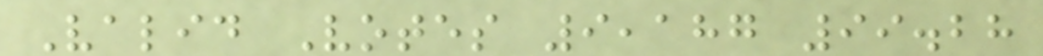Valid Votes 9,187 99.28
